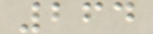264
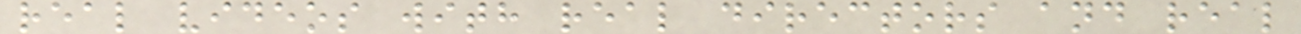real videos with real directors and real
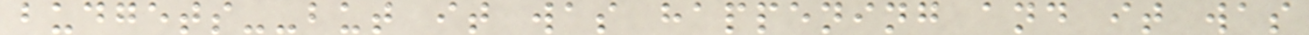budgets--but it was happening and it was
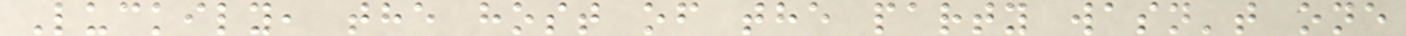Luckily, the host of the party wasn't one
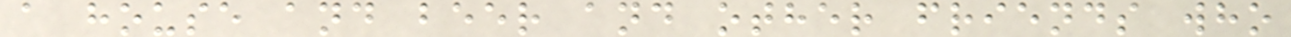a house and beer and other friends who
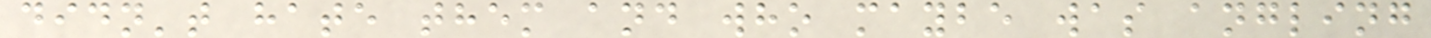didn't hate them and who maybe was angling
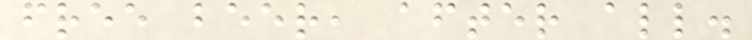free beer, after all.
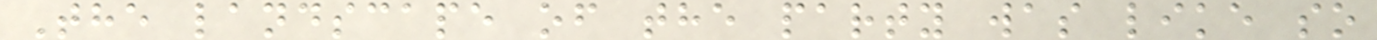The landscape of the party was like so
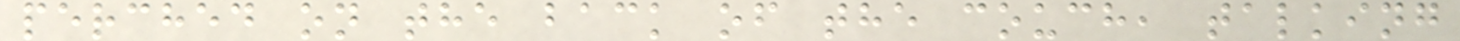perched on the back of the couch, talking
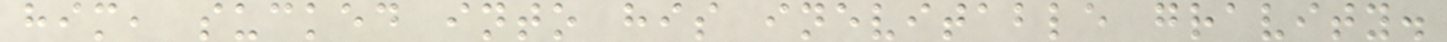him, sucked into his inevitable gravity.
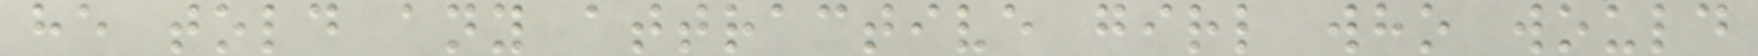he told any attractive girl who would
